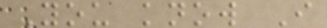You know I
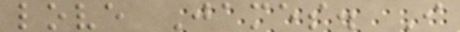love James. I
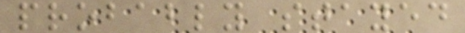probably stayed
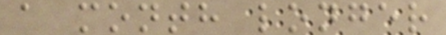a month longer
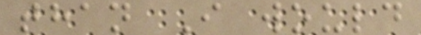than I would
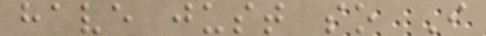have just so I
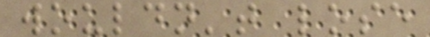wouldn't lose
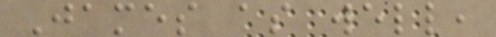James as well,
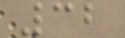32
